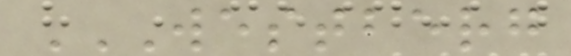WESTBERG
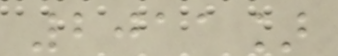2011]
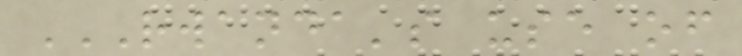RWANDA'S USE OF
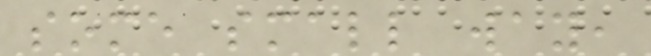some small way,
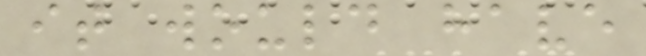it would have
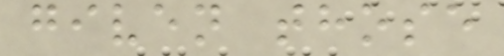given those
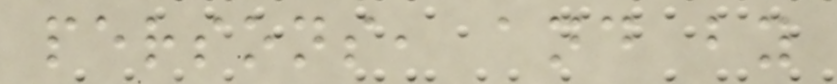persons, and by
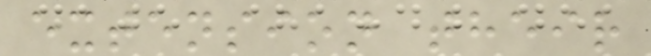extension their
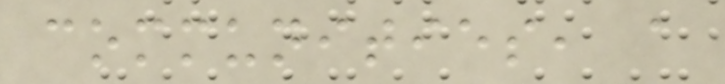communities, a
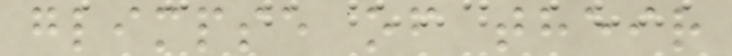glimpse of their
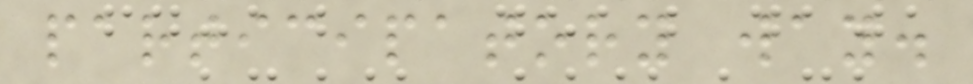participatory way.
